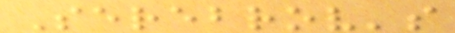Serebrov's
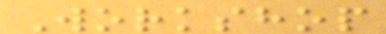Workshop
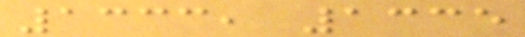1333, 1335
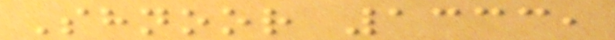Shnoor 1333,
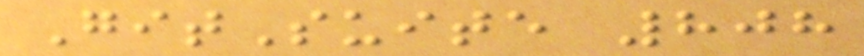GitSuite 808
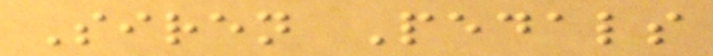Siren Pedals
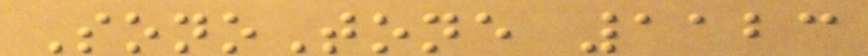SonoTone 1123
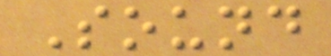Sound
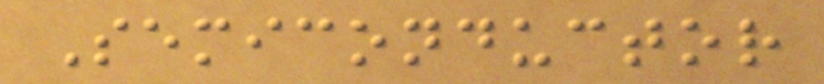Semiconductor
